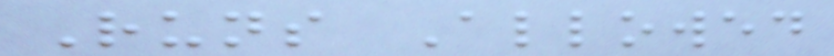Runs Allowed
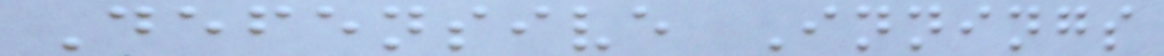Defensive Innings
